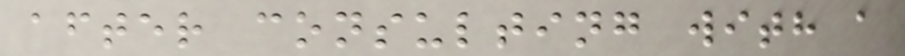after consulting with a
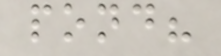pond?
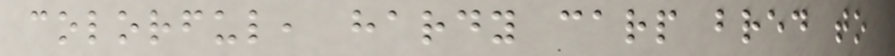colorful, hardy carp bred to
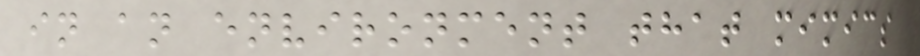in an environment that mimics
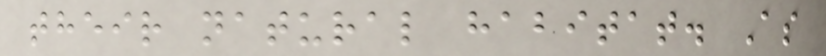their natural habitat. As
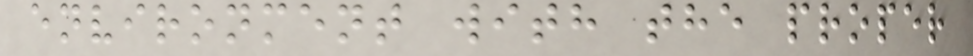environment with the proper
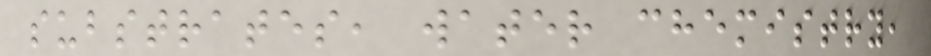substrates, water chemistry,
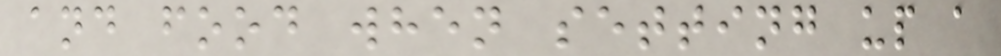and food when setting up a
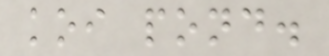koi pond.
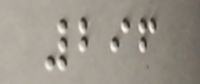296
